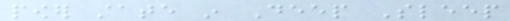power state in Deep Sleep
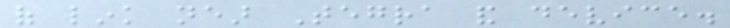of link near Tegra and device.
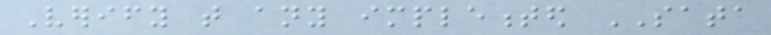Verify that any implemented SATA
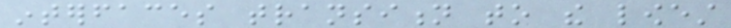interfaces transition to the lowest
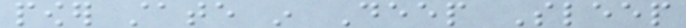power state in Deep Sleep
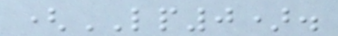(LP0).
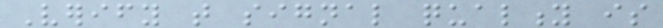Verify that signal quality is
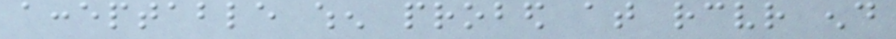acceptable when probed at receiver end
